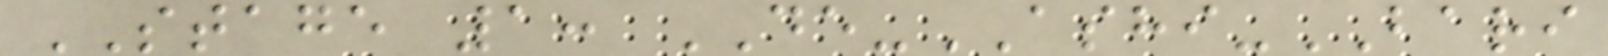STAGE 1: DE-ASHI-BARI
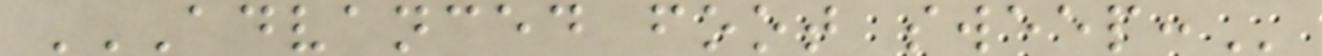ADVANCED FOOT SWEEP:
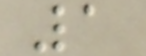1
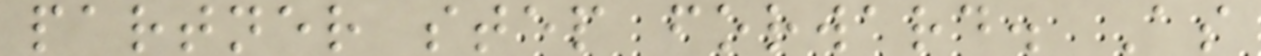partner step forward. As
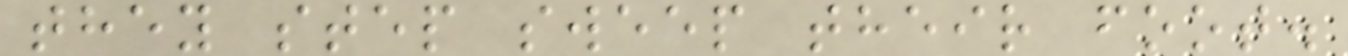they step sweep their foot.
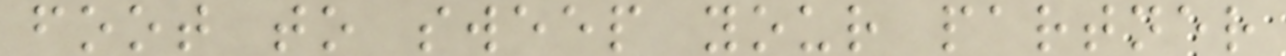foot to sweep your partner
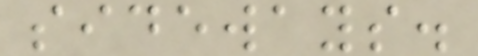sideways.
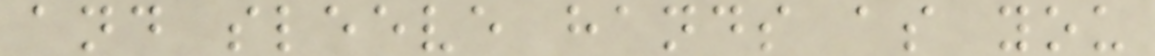and sleeve hands as you
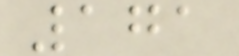171
